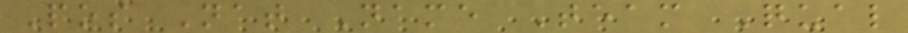Pos Nat Name Team Qual
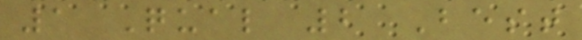1 Qual 2 Best
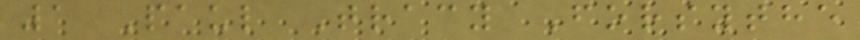1 Paul Tracy Forsythe
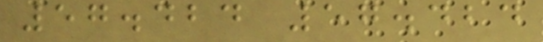57.424 57.424
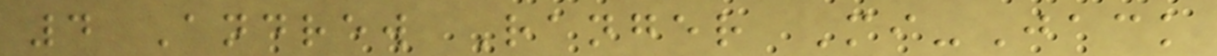4 Andrew Ranger Mi-Jack
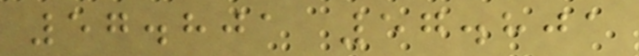57.801 57.801
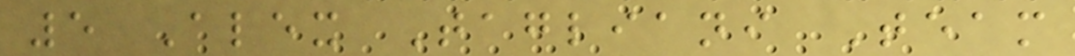5 Alex Tagliani Team
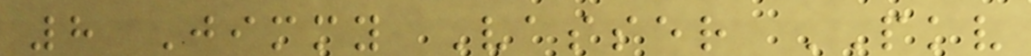8 Jimmy Vasser PKV
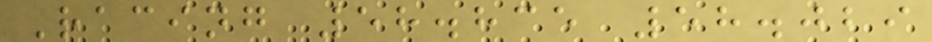Racing 58.835 58.029
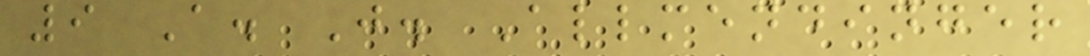9 A. J. Allmendinger
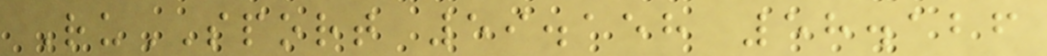RuSPORT 59.158 58.126
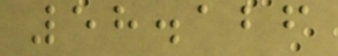58.126
